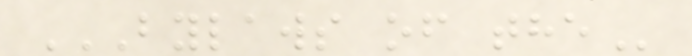BYLAWS OF THE
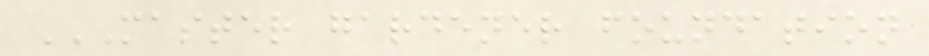MASTER GARDENER FOUNDATION
